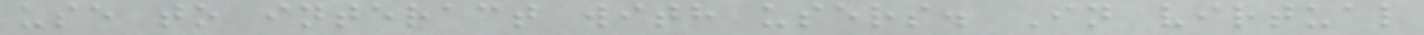use to interact with users. In virtual
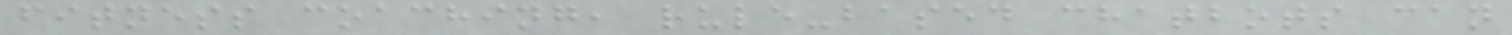fitness coaching, rule-based chatbots can
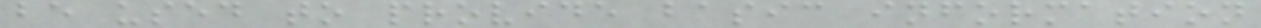be used to provide basic information
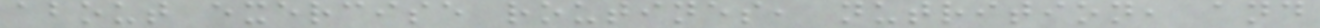about exercise routines, nutrition, and
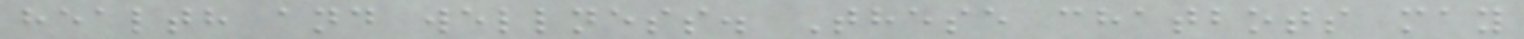health and wellness. These chatbots may
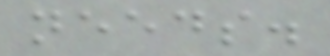needs.
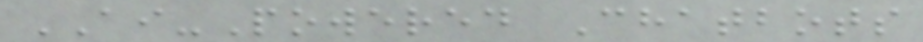AI-Powered Chatbots
